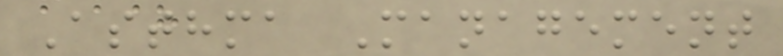Asthma Management
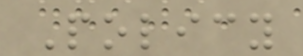Policy
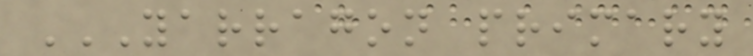YARRAGON PRIMARY
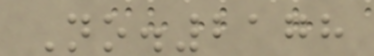No.2178
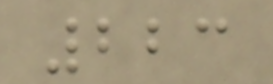223
